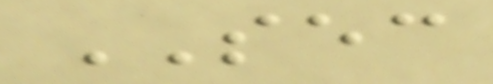SEC
